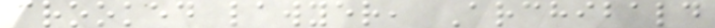crooked lawyer, Archibald
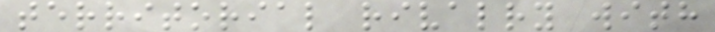territorial rivalry with
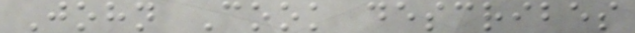John Cook describes
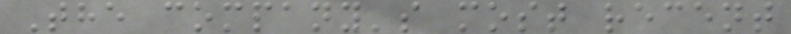The company's most recent
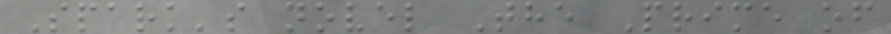Spark's novel The Prime of
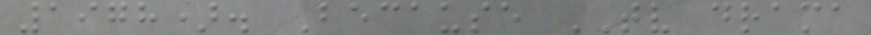1978). Because TV drama
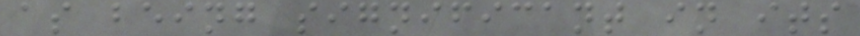as being significant in its
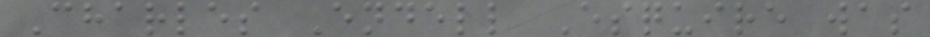Charles Endell Esquire was
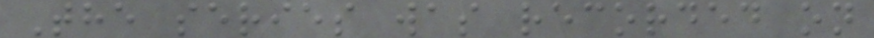The series was recorded on
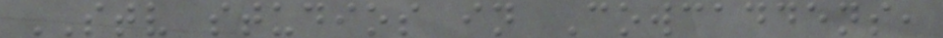STV studios in Cowcaddens,
